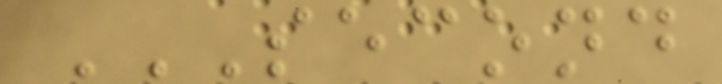SECOND
